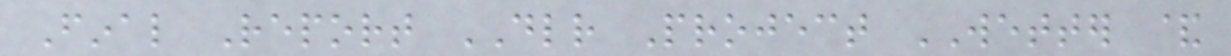Final Report DLR Project WETTER &
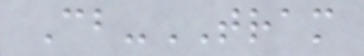Cb-TRAM
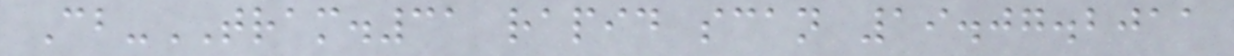Cb-TRAM.31 rapid scan 19.07.2011
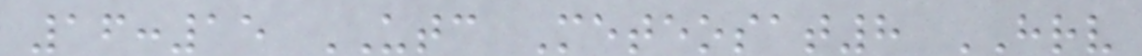16:15 UTC Meteosat8 HRV
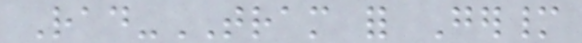Rad-TRAM for Germany
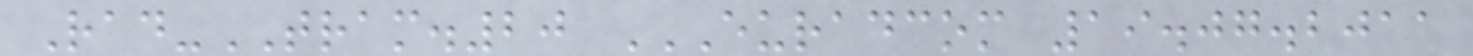Rad-TRAM.20 EURADCOM 19.07.2011
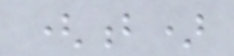(b)
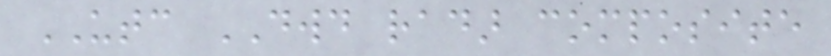UTC DWD radar composite
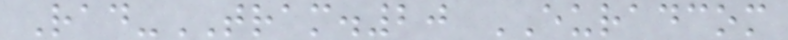Rad-TRAM.20 EURADCOM
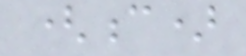(c)
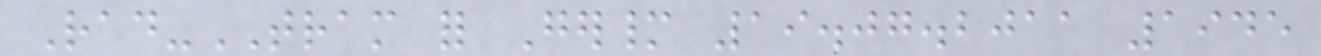Rad-TRAM for Germany 19.07.2011 1945
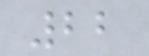22
